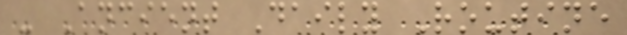- Ancient Daily Routine
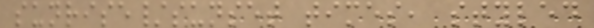sunrise/sunset times, styled
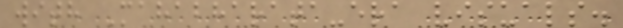with Mahabharata-era visuals.
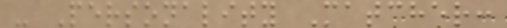- Personality Matcher:
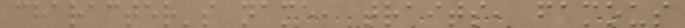character's name, traits, famous
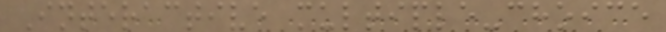Interactive multiple-choice
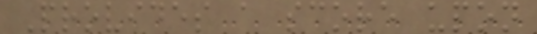Provides a score upon
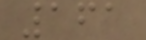161
